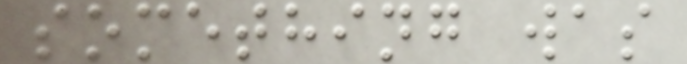something was
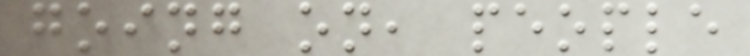going on, people
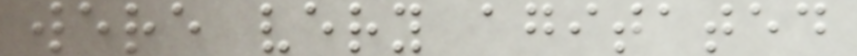were very agitated
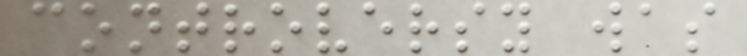controversy was
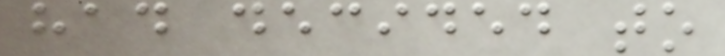had decided to
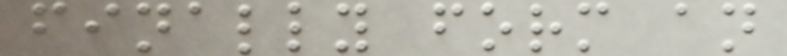finally form an
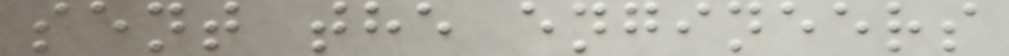sent the engineers
